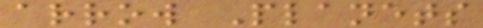arrow Planets
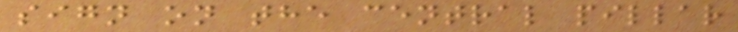sign on the central pillar
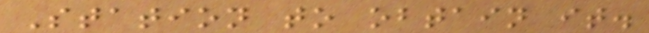Station to obtain it.
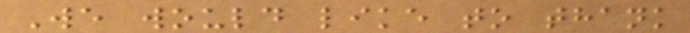We would like to thank
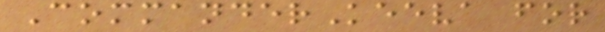CommanderKeeva for
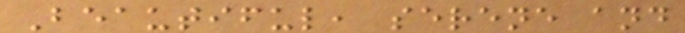Beautiful, serene and
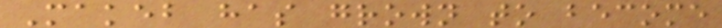Makeb has grown to become
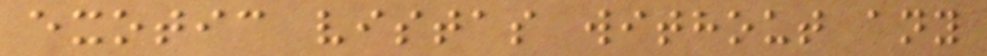exotic vistas without any
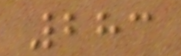283
